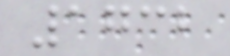1732
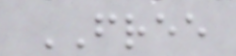FREE
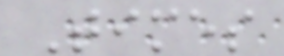Times
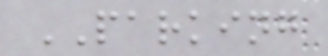PARKING
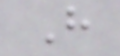H
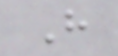H
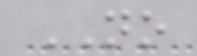NO
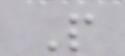P
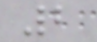2
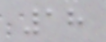18
